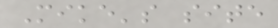Mike's site
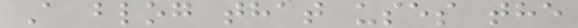A blog that uses the
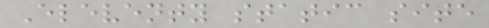Eleventy static site
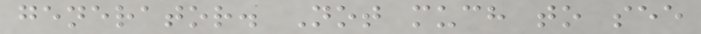generator. Not much to see
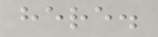here.
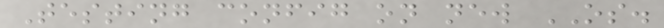Testing config on new OS.
